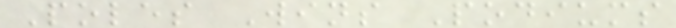Poles Wins Podiums
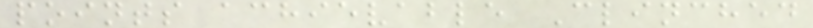points achievable Clinched
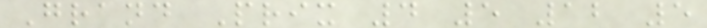Grand Prix 4 5 12 5
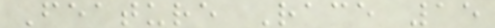Feature Race 15
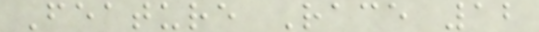Feature Race 12
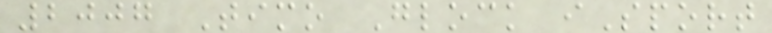2007 Timo Glock iSport
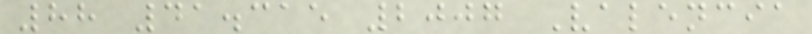88 41.315 2007 Valencia
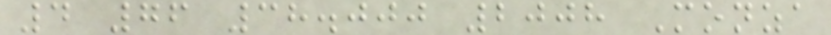4 76 38.000 2008 Monza
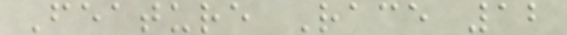Feature Race 12
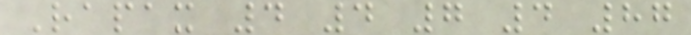Rapax 4 4 7 4 87
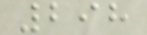298
